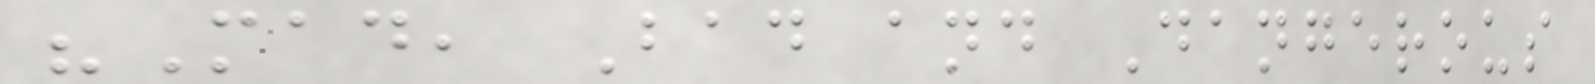"Mad, Bad and Dangerous
